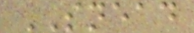SNEAD
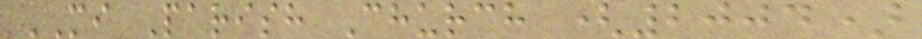MI Parish Church (2004)
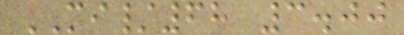MI/68 3.00
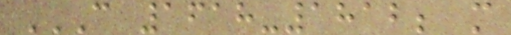C 1618-1812; M
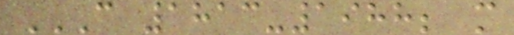C 1813-1988; M
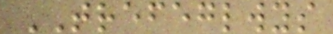TREFEGLWYS
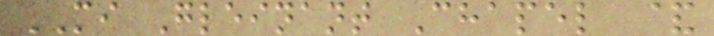MI Gleinant Chapel &
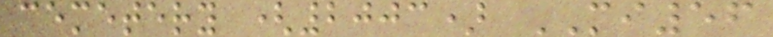cemetery (2003) MI56
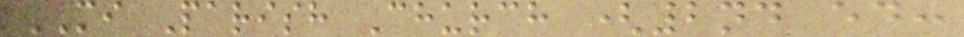MI Parish Church (2nd ed:
